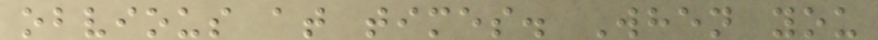obvious at times. When you
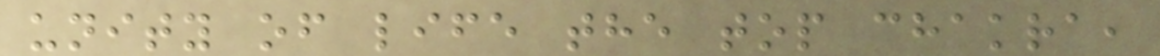unity of life the top chakra,
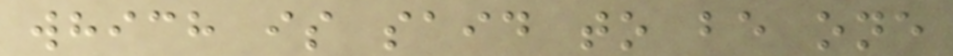which is said to be one
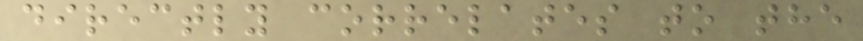directly correlates to the
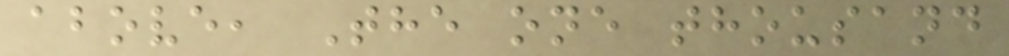above, The one thousand
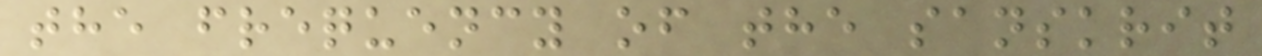the frequency of the sanskrit
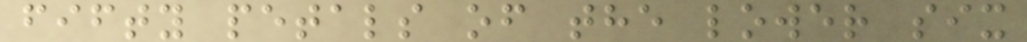fifty petals of the lower six
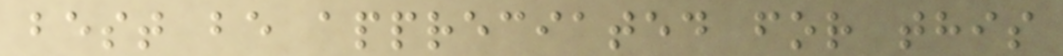best be appreciated for this
